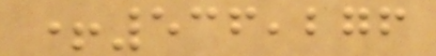+536,276
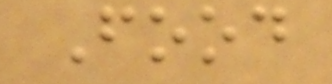Food
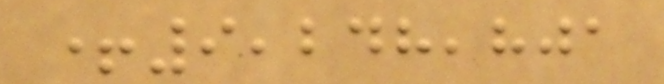+9,248,801
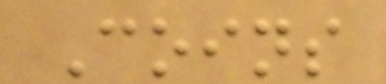Coins
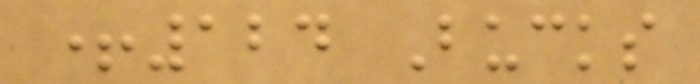+124 Bucks
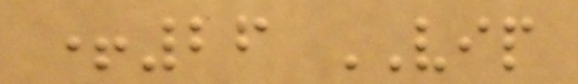+26 VIP
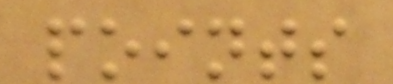points
